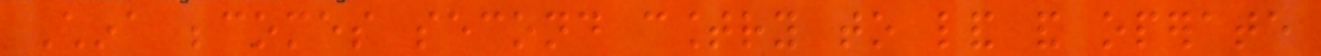China becomes second country to land and operate
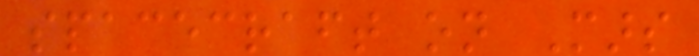spacecraft on Mars
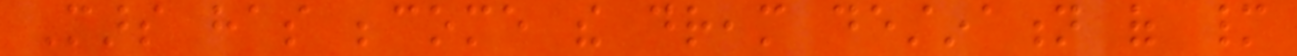Mars has become the dream destination of many
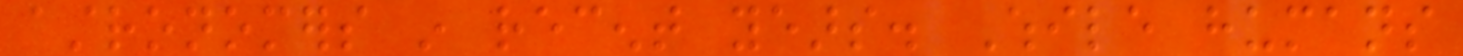astronomers in recent years. While humans
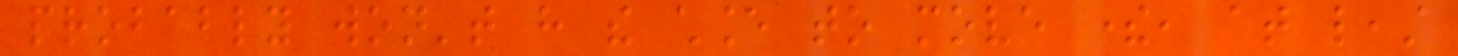probably won't have the chance to move there, at least
